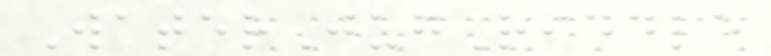WaterJugRiddle
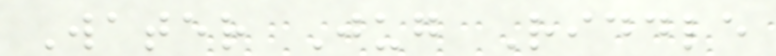Water Jug Riddle
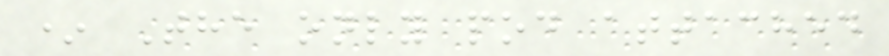* The only pod attached
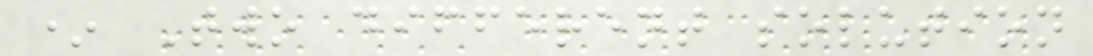* Two different solution
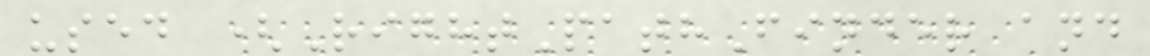used (RightPathFinder and
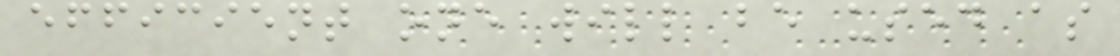efficient one will be used as
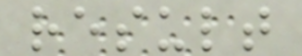result
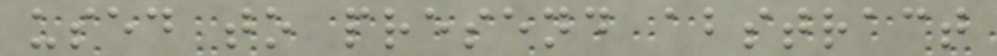used to presend abstract
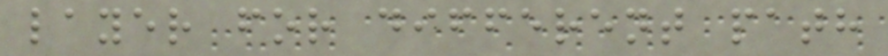layer for different path
